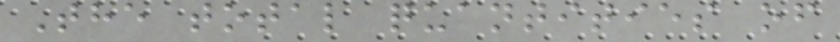The total quantities of
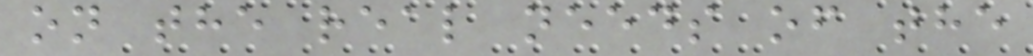on the real needs of the
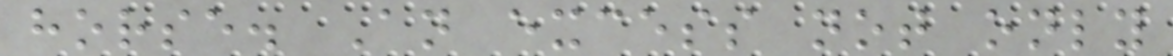horse. An excess not only
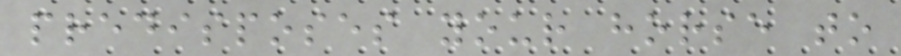predisposes your horse to
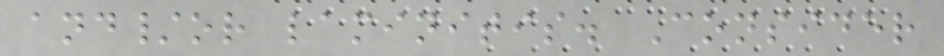and/or laminitis. Consider
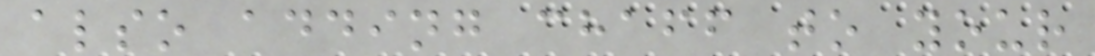also adding chaff to your
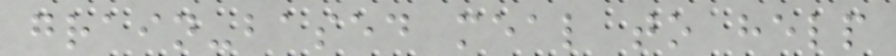grain-based meal to help
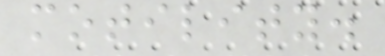motility.
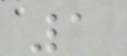1
